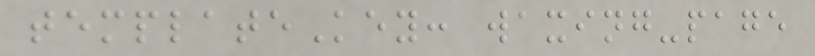templateKey: waxing-page
